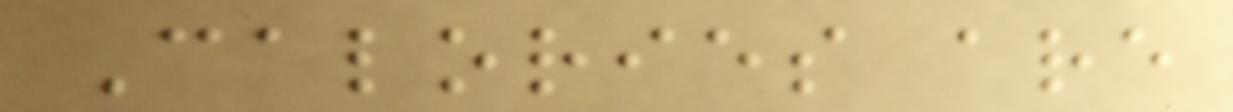Calories are
